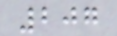207
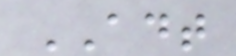ADT
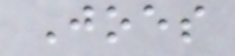Joes
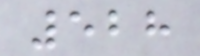528
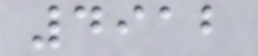4912
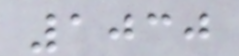1030
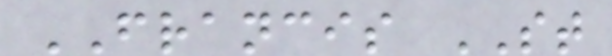FRANCIS ST
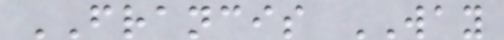FRANCIS WAY
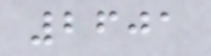2601
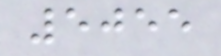5055
